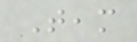Team
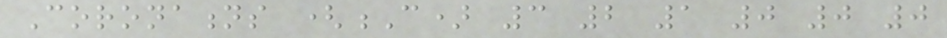Coronations (C) 3 2 1 0 0 0
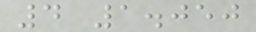4 1.050
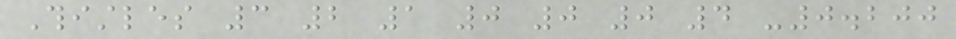Thistles 3 2 1 0 0 0 4 -0.200
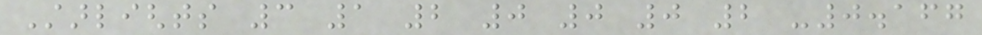Starlights 3 1 2 0 0 0 2 -0.167
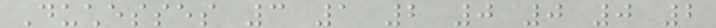Duchesses 3 1 2 0 0 0 2
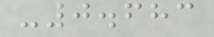-0.683
